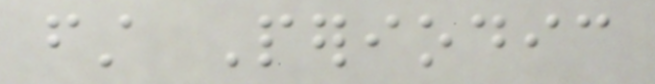first Periodic
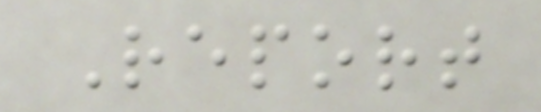Report
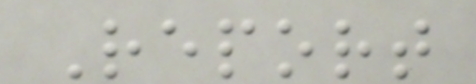Report
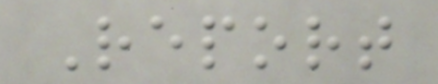Report
